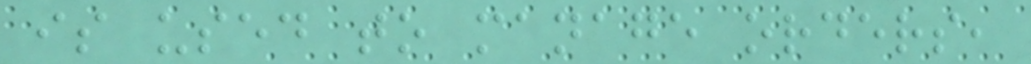is used to manage orders,
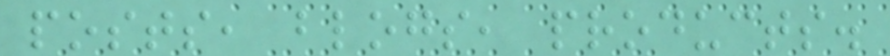posts, blogs, products.
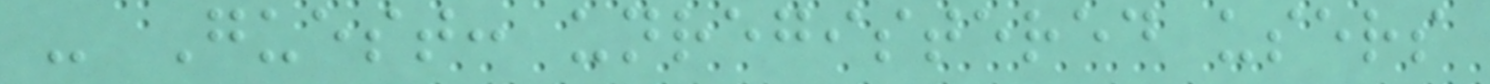- Guest: unregistered users
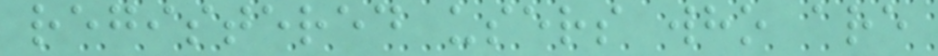registered users who are
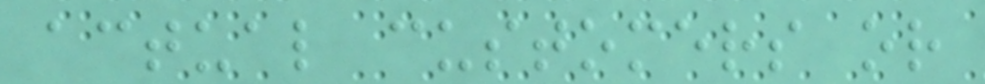actual customers or
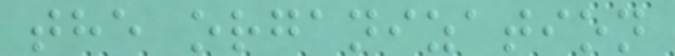the organization
